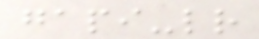gapi-lr
